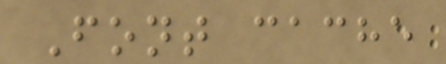Font cache
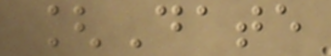[Date
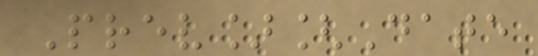Prev][Date
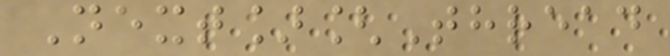Next][Thread
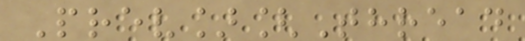Prev][Thread
